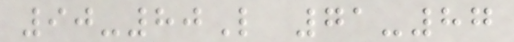90-80L 71-87
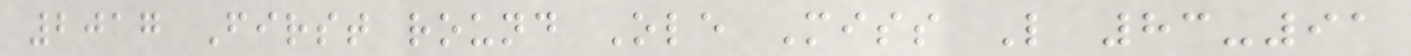2017 First round Ole Miss L 83-91
